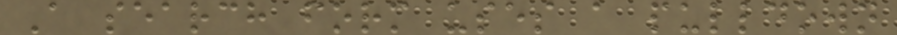A search form uses a pulldown
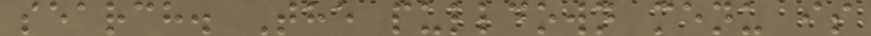search. The pulldown menu is
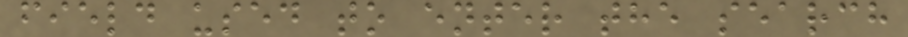field used to enter the search
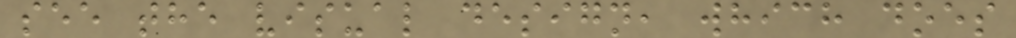see the visual design, which does
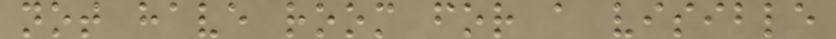not have room for a visible
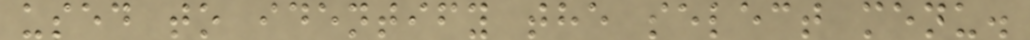used to identify the select menu.
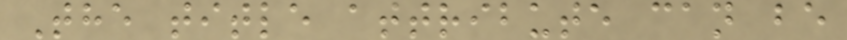The title attribute can be
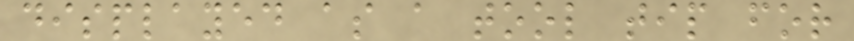displayed as a tool tip for
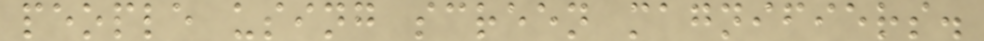people using screen magnifiers.
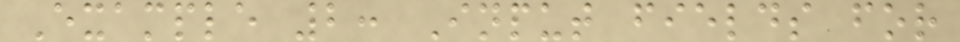Example 2: Input fields for
